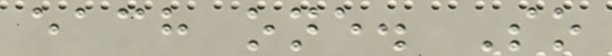each one. So
